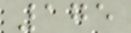175
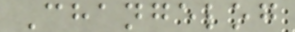Changelog
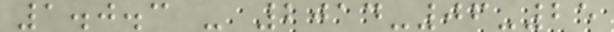1.0.3 - 2014-06-25
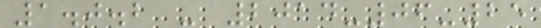1.0.2 - 2014-06-25
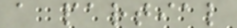a partial
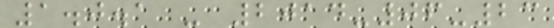1.0.1 - 2014-06-23
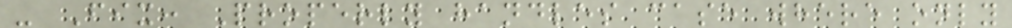- Fix: Properly handles case where only
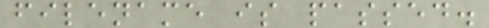filename is passed.
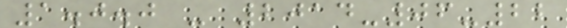1.0.0 - 2014-06-22
